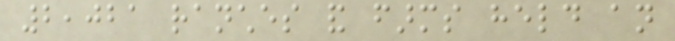2,021 ranches and farms held an
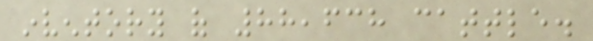inventory of 88,638 cattle.
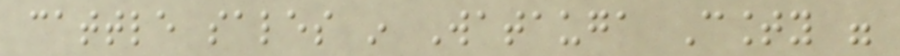cattle sales in Watauga County were
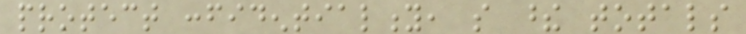protect confidentiality, so these totals
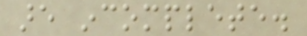are incomplete.
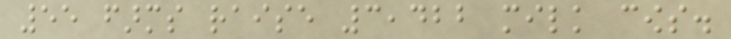55 farms raise 3,422 milk cows.
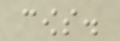cows.
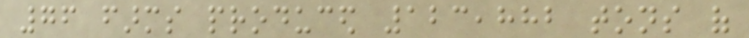76 farms produced 123,882 tons of
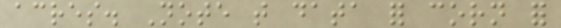acres. Note that data for corn for
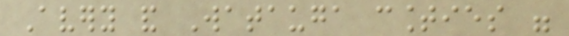Avery and Watauga counties were
